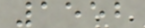1552
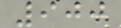900
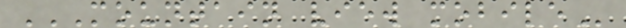MOUNTAIN VIEW MOBILE
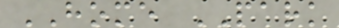HOME PARK
